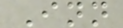Inn
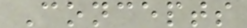Concepts
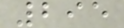295
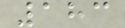183
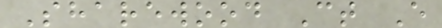Sharewood Ct E
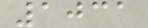1031
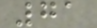71
